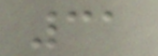31
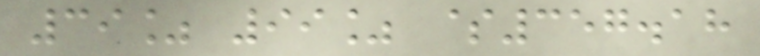39% 99% $357.18
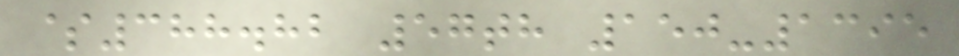$388.82 57th 150-1395
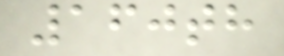160th
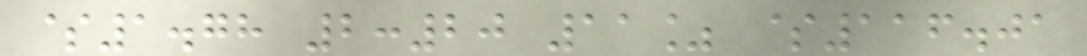$1.78 2:20 11% $116.01
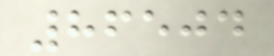86504
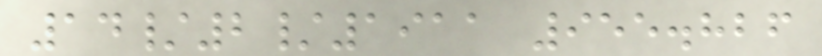14/2/1911 955.826
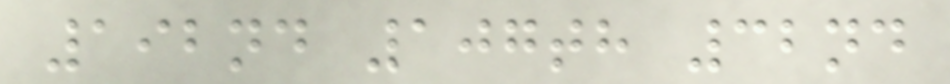192nd 107th 32nd
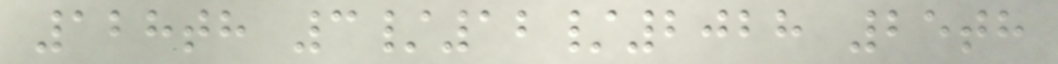128th 3/12/2028 25th
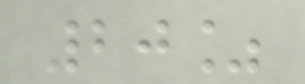20%
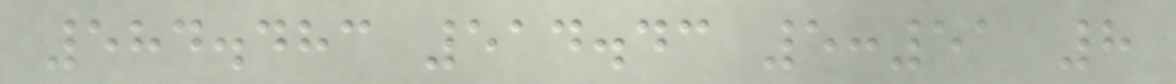584.483 514.43 5:51 8
